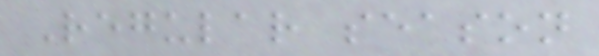Regular season
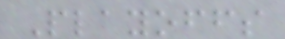Playoffs
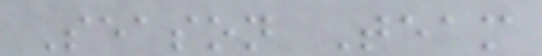Season Team
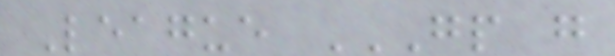League GP G
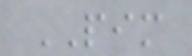PIM
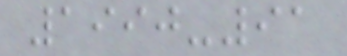1990-91
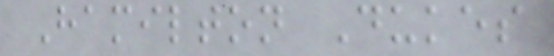Hamilton Dukes
